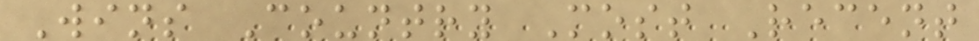Wins Country Most Recent
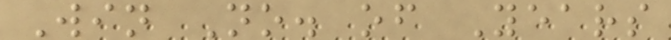Win No. of Years
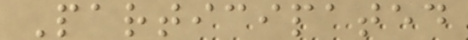Participated
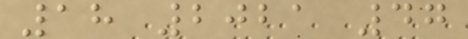18 2021 47
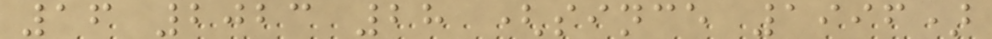16 2023 28 (since 1996)
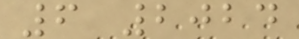6 2024
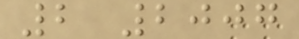2 2007
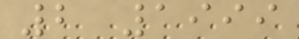2 1999
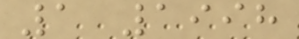1 1998
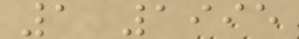1 1995
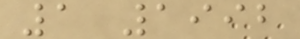1 1992
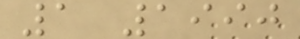1 1990
